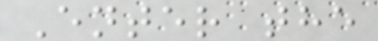Enter the
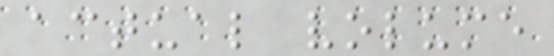actual volume
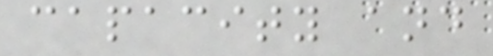capacity and
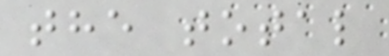the total
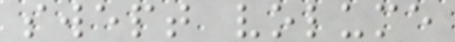swept volume
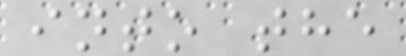into the
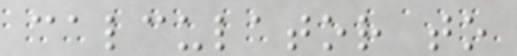calculator to
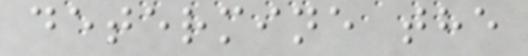determine the
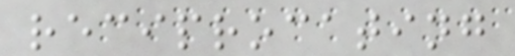reciprocating
